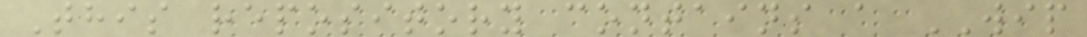This repository contains a WIP
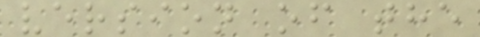version of the
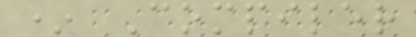* Compiler
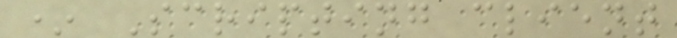* Scripting client
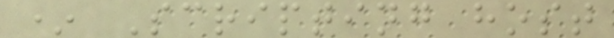* Scripting host
